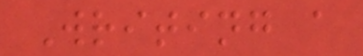Writing a
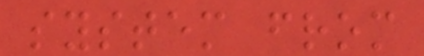system from
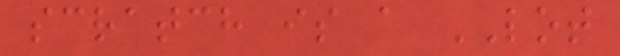scratch is a LOT
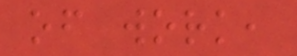of work,
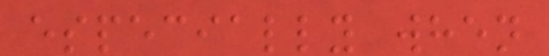especially when
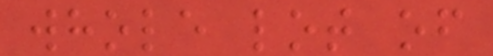whole lot of
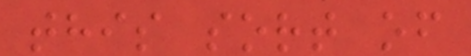this sort of
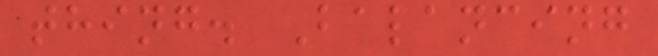thing. Balancing
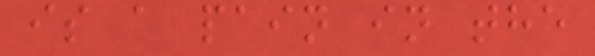is a pain in the
